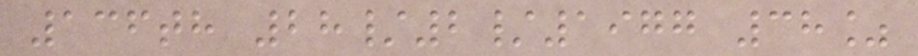136th 28/2/1977 38%
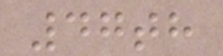47th
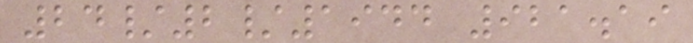24/2/1944 921.19
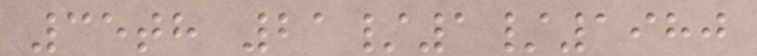35th 21/1/1980
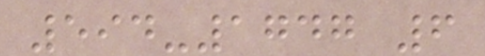594-1747 6
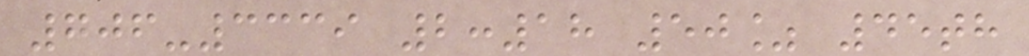706-3339 2:18 50% 45th
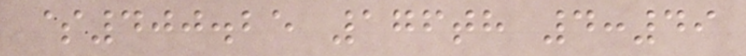$400.25 176th 4:49
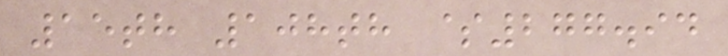15th 108th $277.94
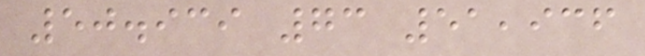50.939 73 51,936
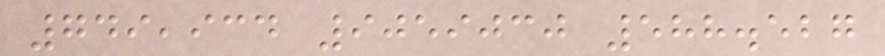749,934 9059030 588.527
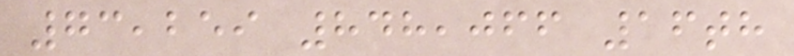73,259 848,066 16th
